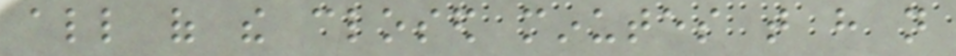all of the closed minutes that have not
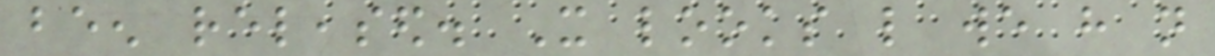been released. It looks like we have not
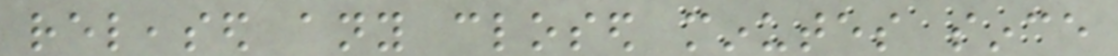released any closed minutes since
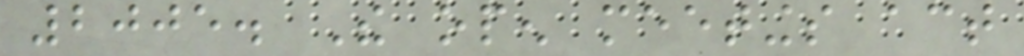2005. The open meetings act
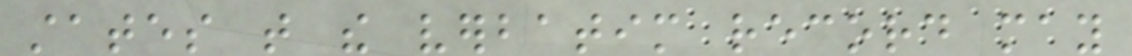states that the verbatim record may
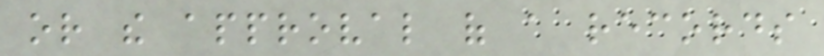or the approval of a records
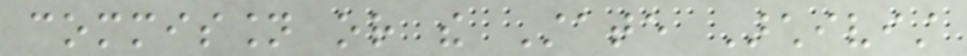commission or the State Archivist
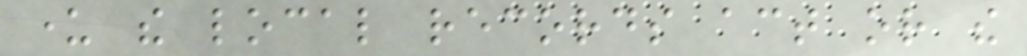under the local records act or the
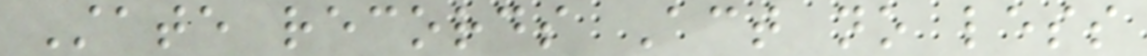State records Act no less
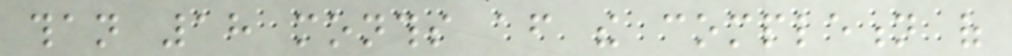than 18 months after the completion of
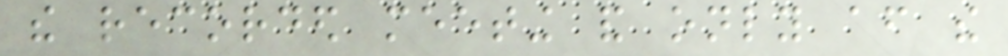the recorded meeting and only after the
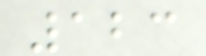123
